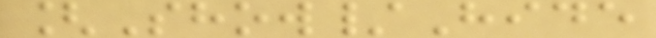[Show/Hide
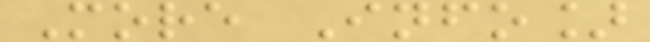More Info]
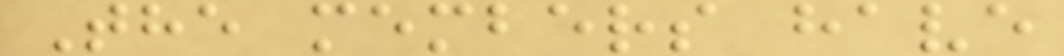The members have
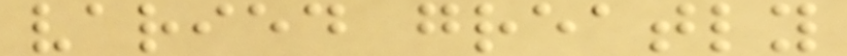varied greatly
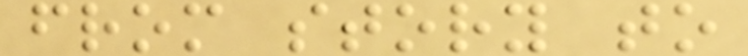from story to
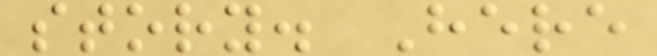story. Here
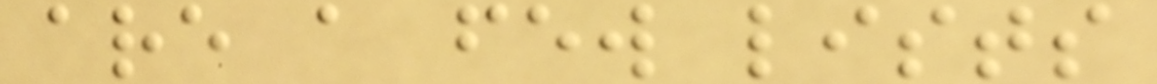are a few lists
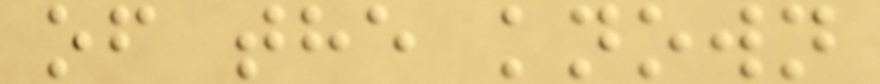of the known
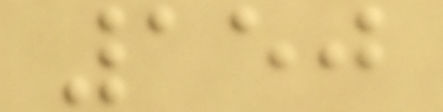150
